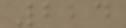224
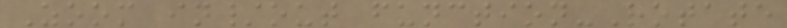Zoom in/out function-Rotate
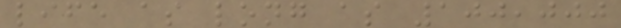life as long as 100,000
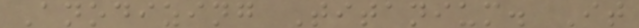Anodizing Titanium. It
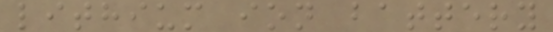lithium ion battery
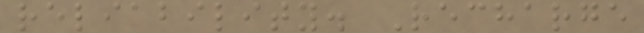reliability. Recharge
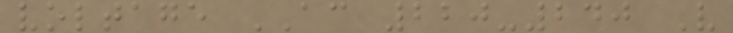voltage AC 220-240 V
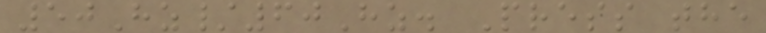50Hz/60Hz. Press the
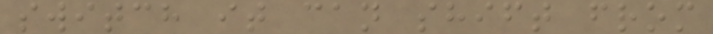switch it can shift from
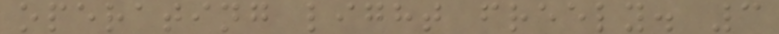operating light freely. 3
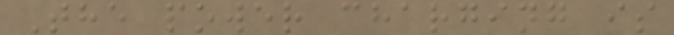The power charging is
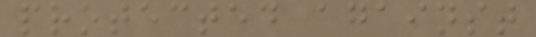protected against
